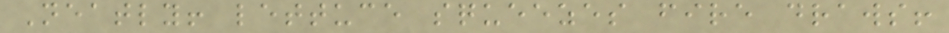Neatly! lettuce squeezes fire draws!
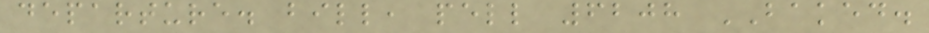departure. bill, pell 6208 BAKED.
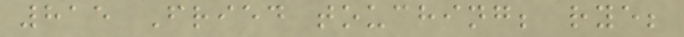815 Fried touching; rye;
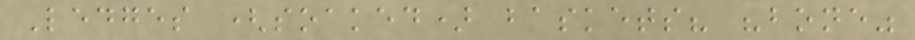Ledges (soaked) baskets? "bone"
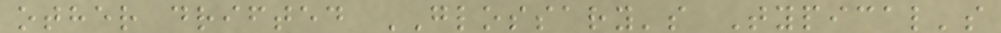other drifted GLOSSARY's Typical's
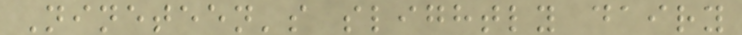Nineteen's slightly dairy
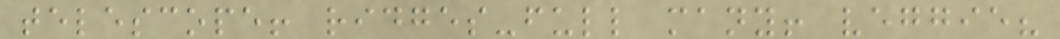telescope! ridges-full many! veggie?
